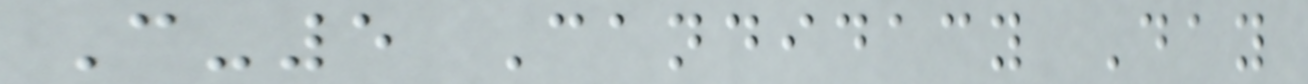C-5 Candidacy Day
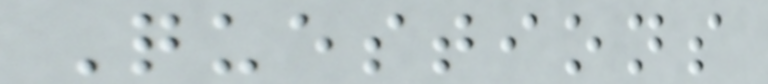Questions
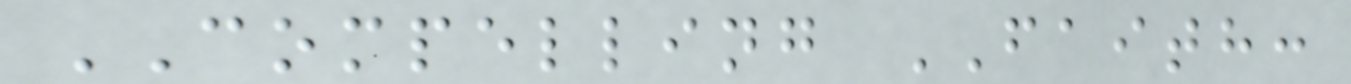COMPELLING FAITH:
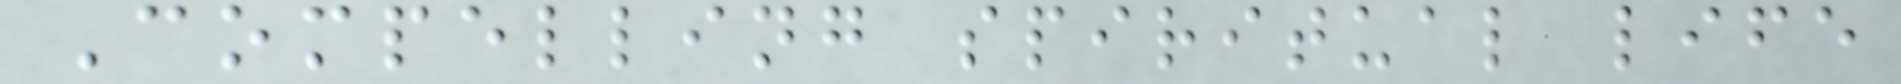Compelling spiritual life
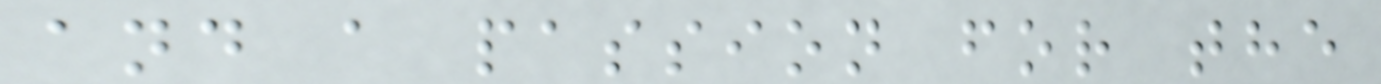and a passion for the
